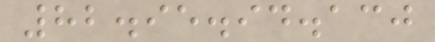82.95.94.130
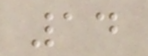14
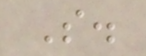S.
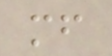mf
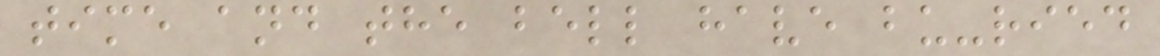time and the bell have bu-ried
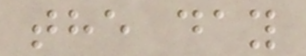the day
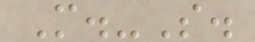M.-S.
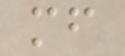mf
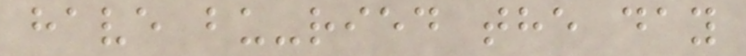have bu-ried the day
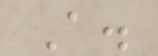A.
